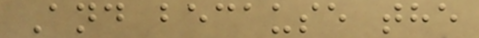And because the
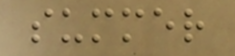summer
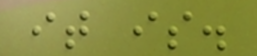it is.
